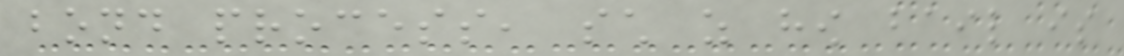bond process, such as how bail is
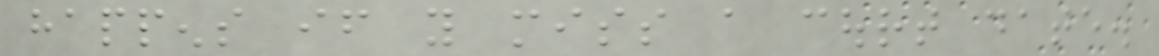happens if you miss a court date.
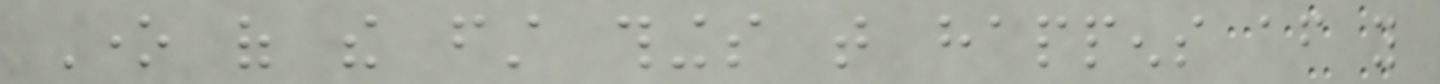One of the first things that happens after you
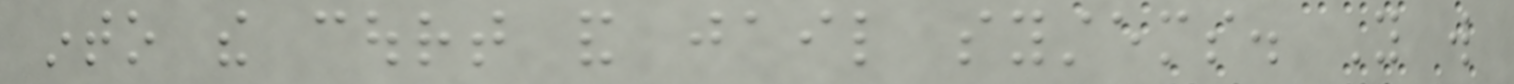into the court and jail systems. You will
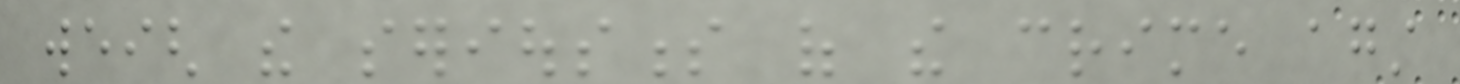weigh the seriousness of the crime against
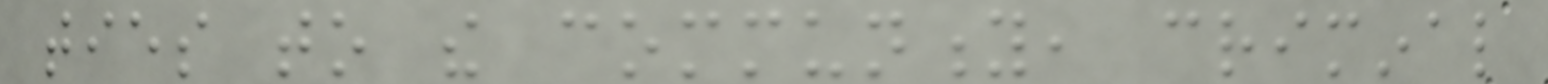ties to the community, criminal
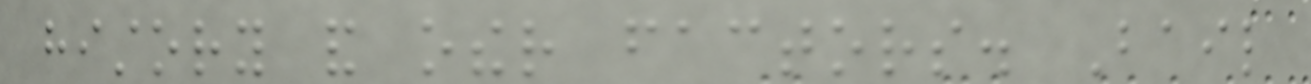history and other factors. Bail
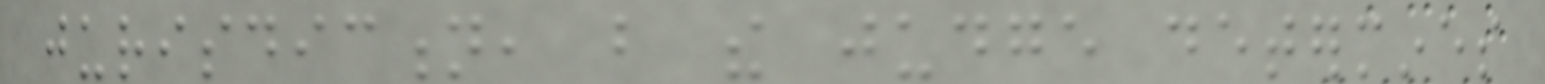jurisdiction, but the judge determines
